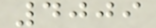4009
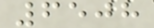6508
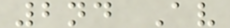2nd Av
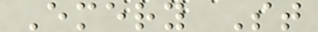Emery St
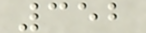352
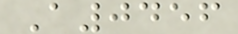A0456
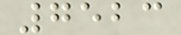7523
